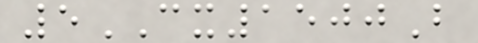5CX1500B
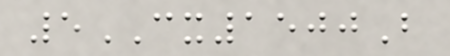5CX1500B
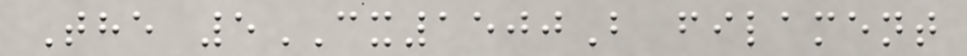The 5CX1500B filament
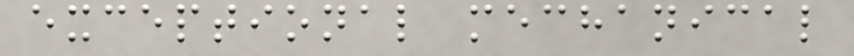exceptional mechanical
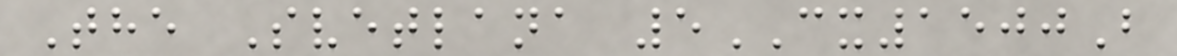The Svetlana 5CX1500B
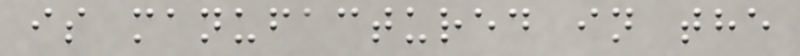is manufactured in the
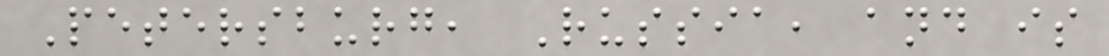Petersburg, Russia, and is
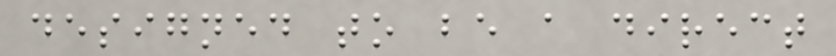designed to be a direct
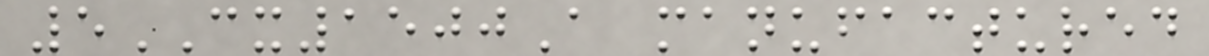5CX1500A manufactured
